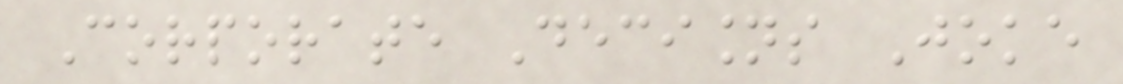Corporate Decisions Joke
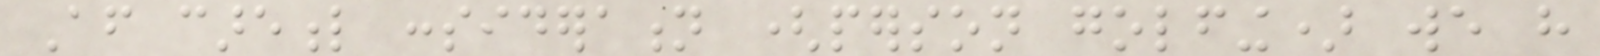After careful consideration (person golfing) we have
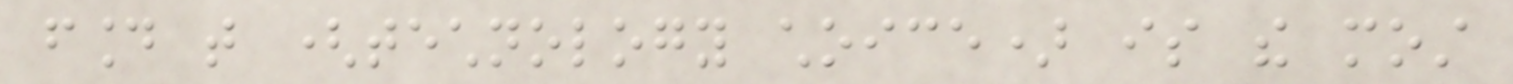found that (technology choice) is the most
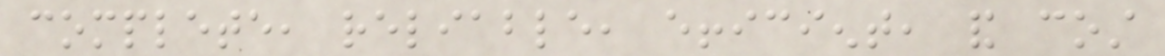complete, reliable, efficient, and cost
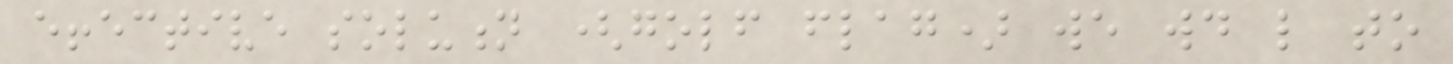effective solution (golf flag) we would like to
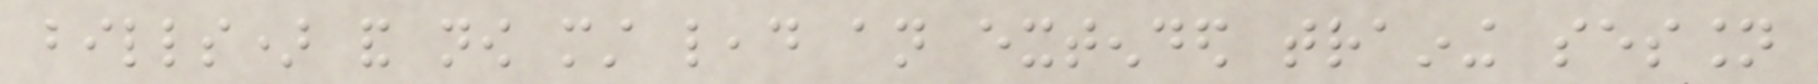bills) and now must lead an extended training session
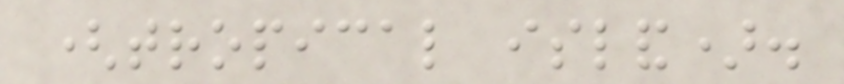(tropical island).
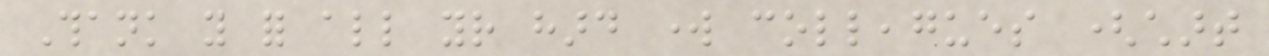Thank you for all your hard work colleagues (chart
